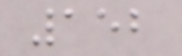152
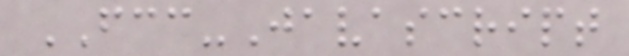FCC-Javascript
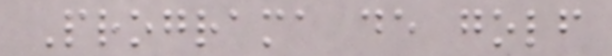Programa de golf
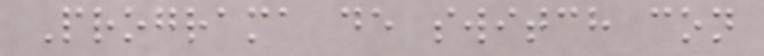Programa de switch con
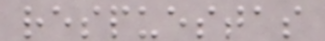respuestas
